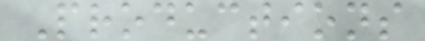Productions
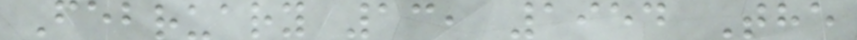February 13, 1954 The
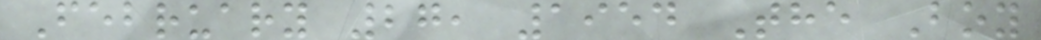February 27, 1954 The Boy
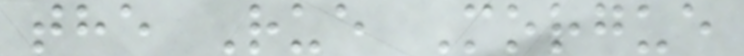the Rue Morgue
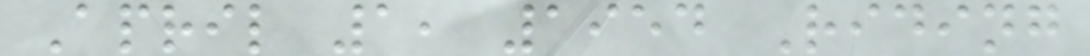April 1, 1954 Riding
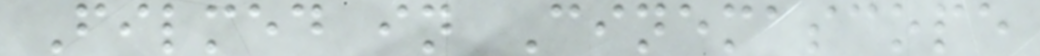Filmed in Cinemascope
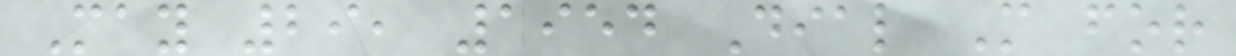May 29, 1954 Dial M for
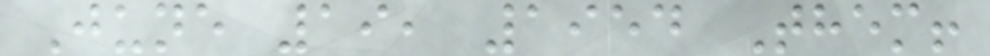June 19, 1954 Them!
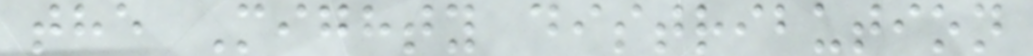the Mighty distribution
